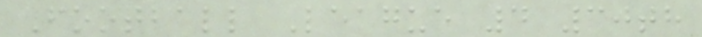Football League 4 30th
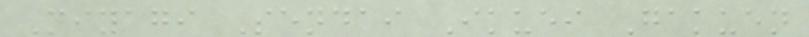Miyagi Sendai Ikuei Gakuen
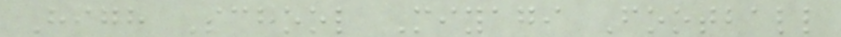High School Miyagi Football
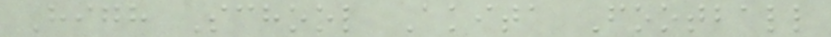High School Akita Football
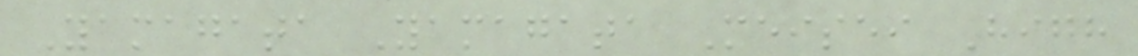Yamagata Yamagata Meisei High
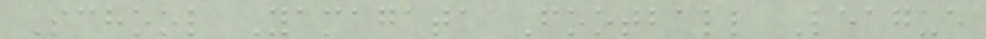School Yamagata Football League
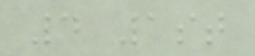4 1st
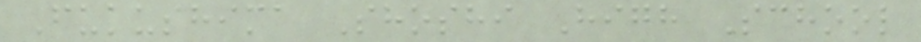Fukushima Shoshi High School
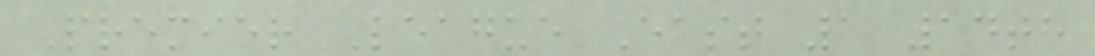Premier League East 1 14th
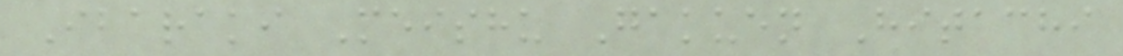Ibaraki Meishu Gakuen Hitachi
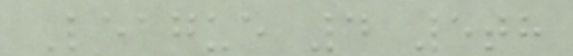League 4 5th
